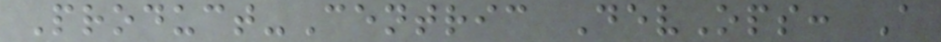Product-Centric DevOps: A
